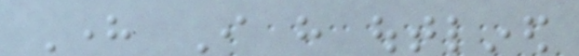Here I have outlined
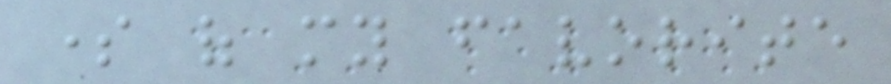some of my favorite
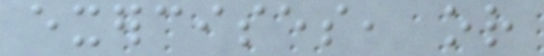exercises, or
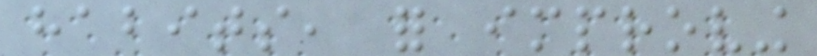habits, for improving
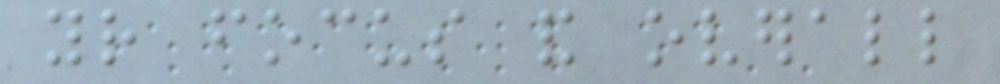your focus and overall
